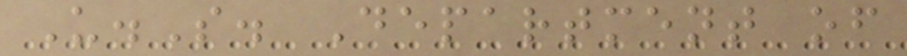U.S. Department of
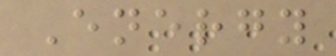Energy
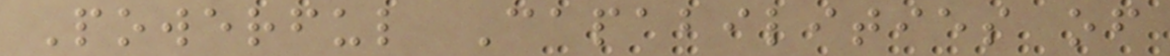Powerful Capabilities of
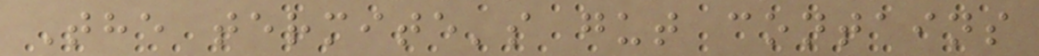The termite's gut contains
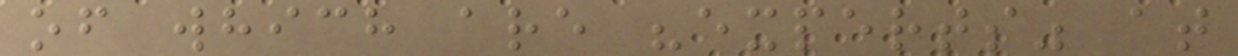of which are "experts" at
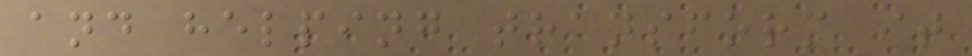and helping transform it
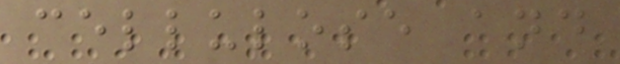cellulose and
